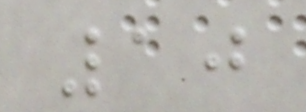10
